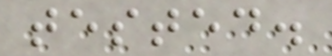tested.
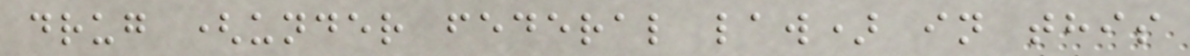drug (under federal law) in this
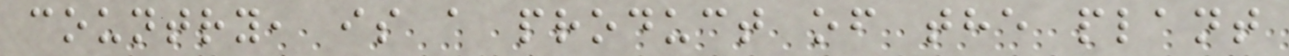country, is a product of the plant
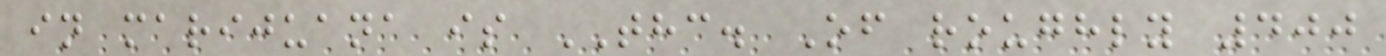in marijuana is THC. Of roughly 400
